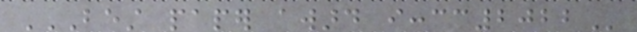BEST PAPER AWARD ICCCC2022
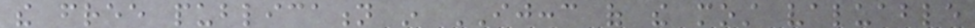the free publication in IJCCC of the most valuable
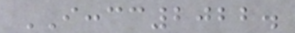ICCCC2022.
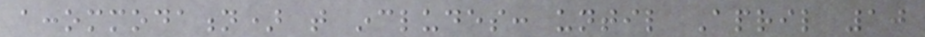accommodation) that includes: until April 10
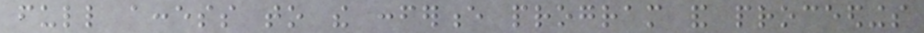full access to the conference program and proceedings
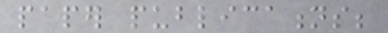paper publications;
